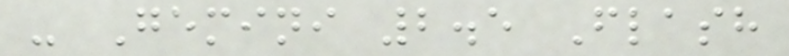- Gemini 2.5 Flash
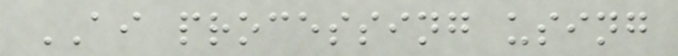AI processing using
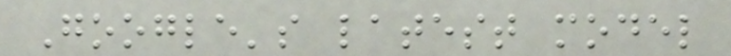Google's latest model
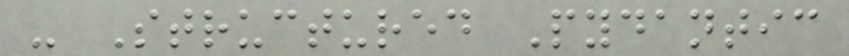- Structured Pydantic
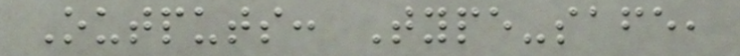Outputs: Type-safe,
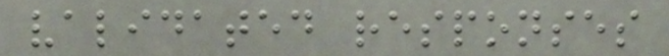validated responses
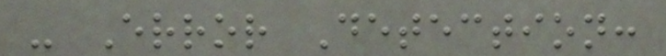- Error Detection:
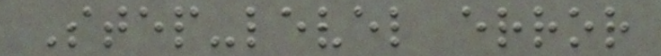Step-level error
